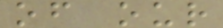of our
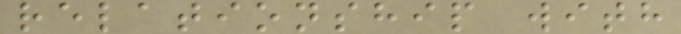relationship with
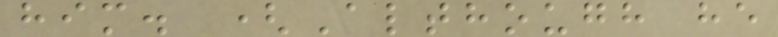him. (Although he
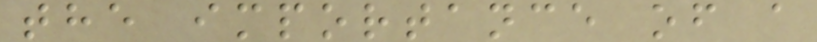the importance of a
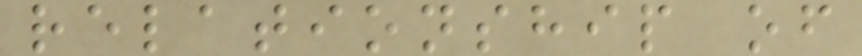relationship of
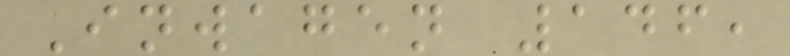Inwagen 146,
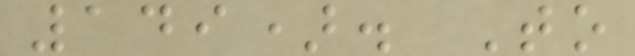149). To
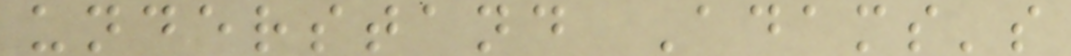understand Adams's
